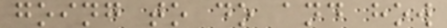going to do and how
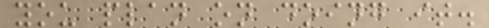you plan on doing it.
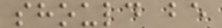should be
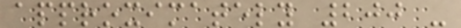approximately 200 -
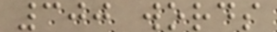300 words
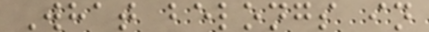What belongs in
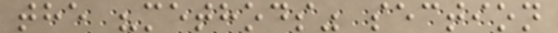the "methods" section
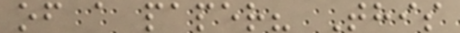of a paper? This
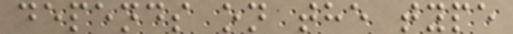depends on the type
